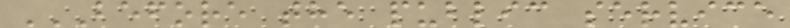BEFORE THE PUBLIC SERVICE
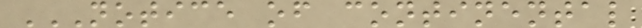NOTICE OF CONTINENTAL
